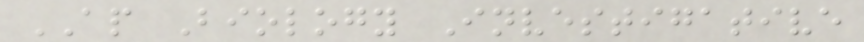AP Biology Investigative
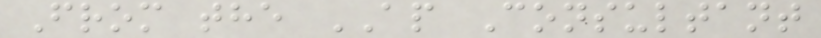From the AP Consultant
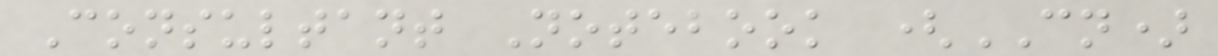Consultant Notebook (CN)
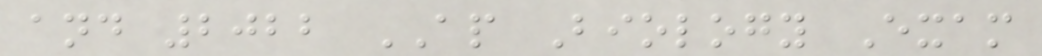and 2022 AP Biology Exam
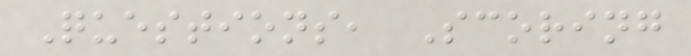Questions, Scoring
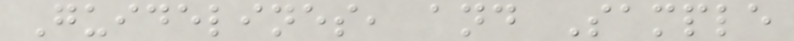Guidelines, and Sample
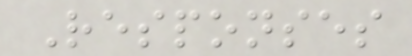Responses
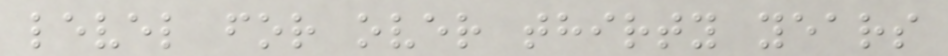level for over thirty years
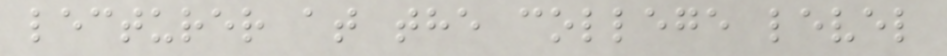lecturer at the college level
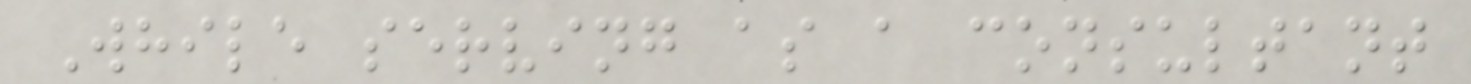While serving as a consultant
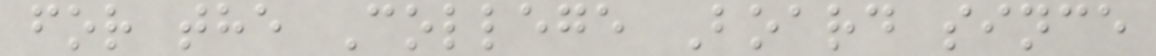for the College Board since
